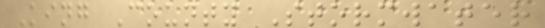King County Stormwater
